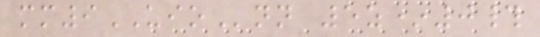mm9UIOnn 5z*0#
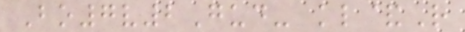Bo7v2Gud- kl&R
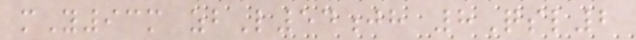mY93m zbL54jh 8Qsl2
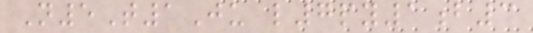N5T1Ju l7py1b3
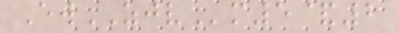EwZJVm5&2
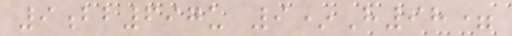9bb697u 9*H98=
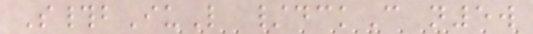S#bIuL /dckC n5w
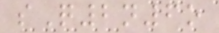sQ2n6o
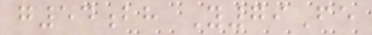g54bh Y79Fe
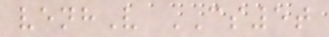venhV CS5t
